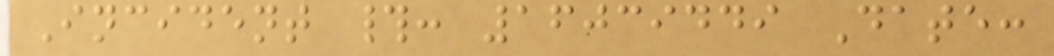Incident #: 16039449 Date:
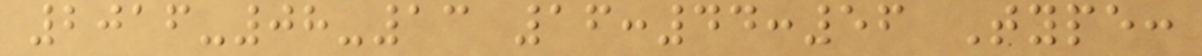2016-08-13 16:44:56 Type:
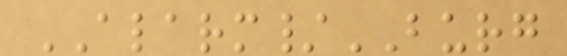ALARM/BURG
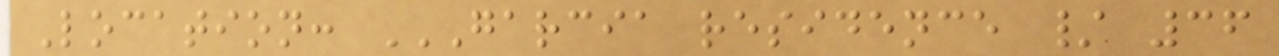Location: GARCIA RESIDENCE / 36
